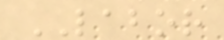LABOR
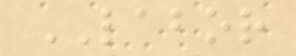LABOR
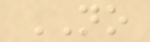NO
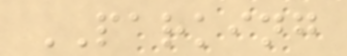PARKING
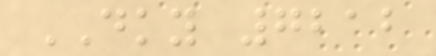DKY 7212
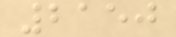2150
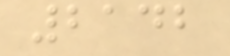2142
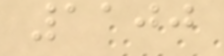1100
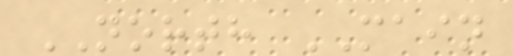NORTH MAIN
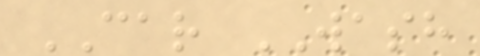CAR WASH
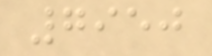7950
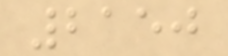2150
